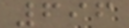696
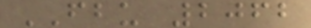FBU 2062
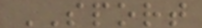SPORT
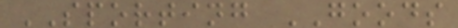SPORTING GOODS
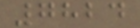7824
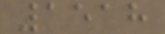1518
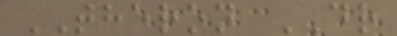THERON DR
